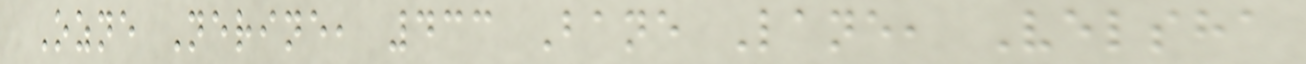Ozne Nerine, 433 Bane Lane, Velsha
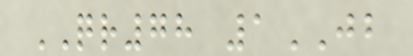QR78 1JB
